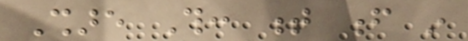Share This: t f in
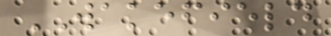WAKEFIELD
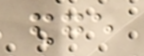edge
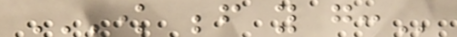KNOW BEFORE YOU GO:
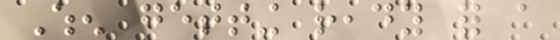When getting ready for a
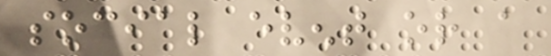social event or a
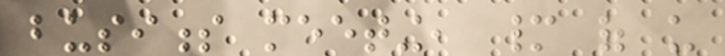business meeting, many of us
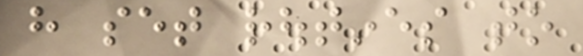have set routines to
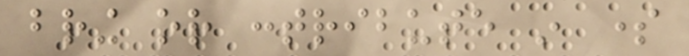bring or contribute in some
